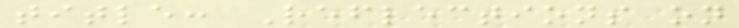title: Reflections on
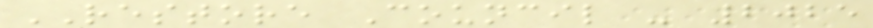RESTORE Council - 2025
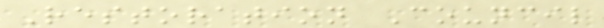Restoration Council
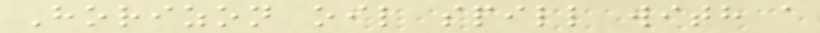Horizon oil spill with a
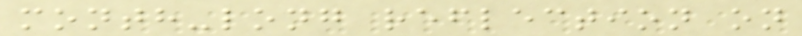month-long reflection on
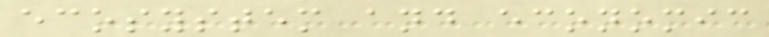ecosystem and economic
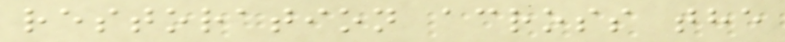restoration across the
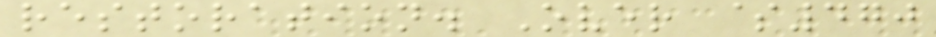restoration. Over $470
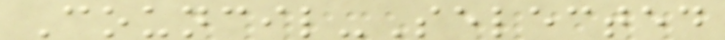Council-Selected
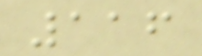116
